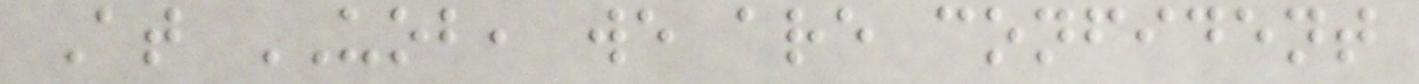At UOB, we are confident
